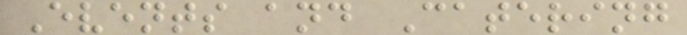Events and Catering
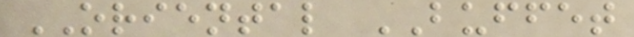ORIENTAL BUFFET
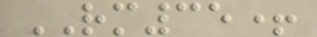RM35+
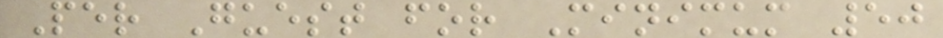Per Guest for Minimum 50
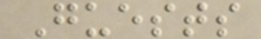Guests
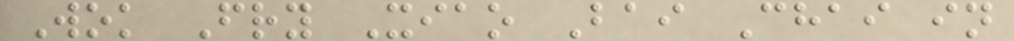Wok Fry Xiao Bai Chai in
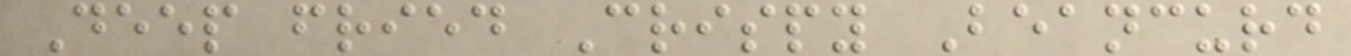Deep fried Crispy Beancurd
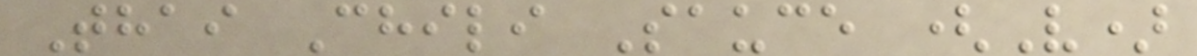Thai Chili Sauce (V)
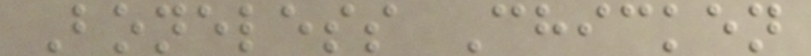Boneless Chicken
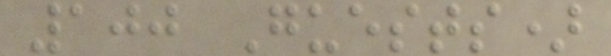100 Guests)
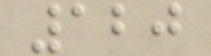120
